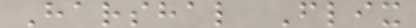Harshal Flix
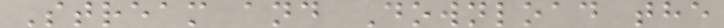Stream and Download the
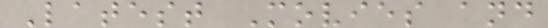Latest Movies and
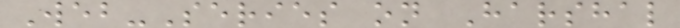Web-Series on Harshal
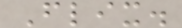Flix.
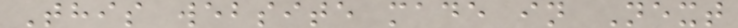This website made in Next
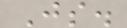Js.
